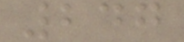247
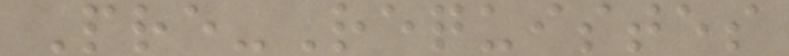Pre-Requistes
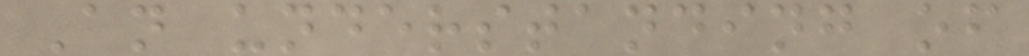An understanding of
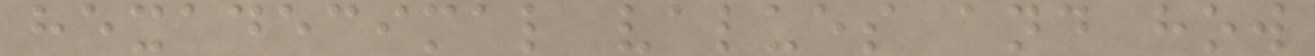hexadecimal values and how
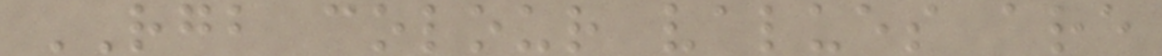RGB colour values are
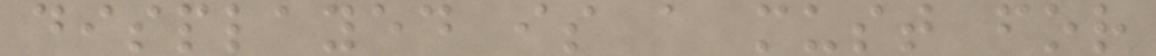displayed is a must for
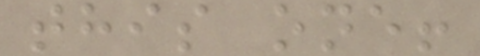this one!
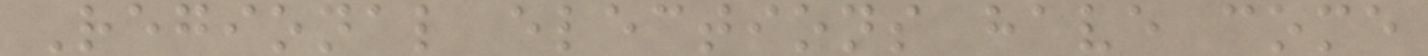Regional elections have come
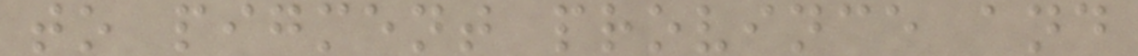to pigment province and
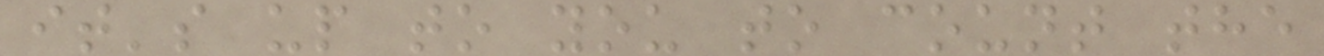it's up to you to count the
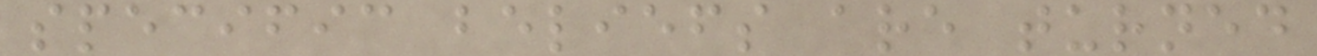specific beliefs are turned
